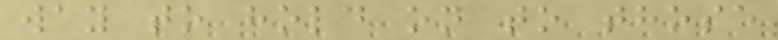way to hold on to those
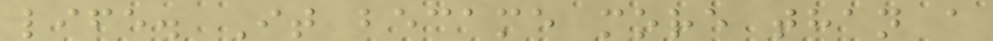life. It became more than a
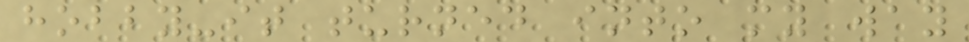hobby-it turned into my way
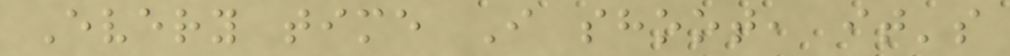Every time I shoot, it's
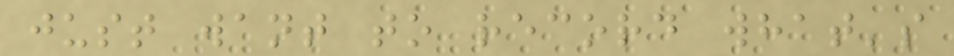just want to record what's
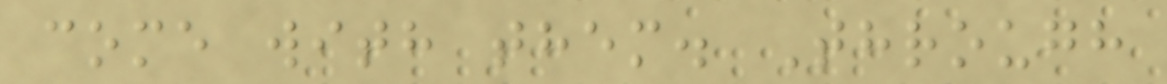come with them. Through
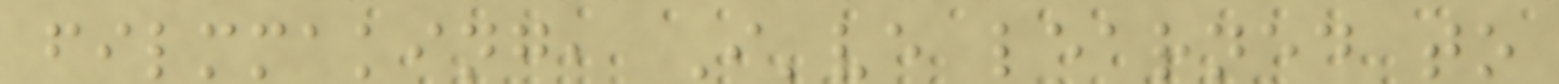filmmaking, I've learned to
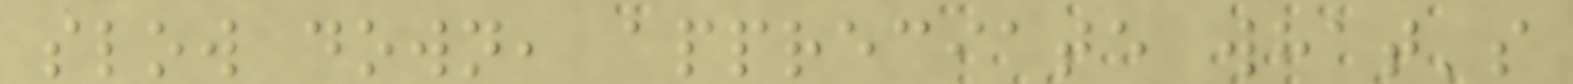slow down, appreciate what's
